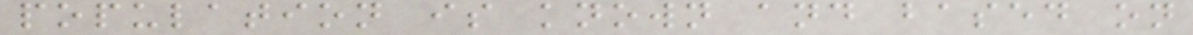population is known and based on
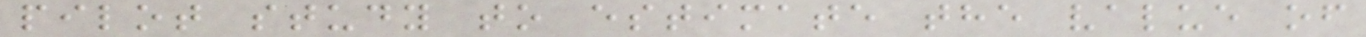pilot study to estimate the value of
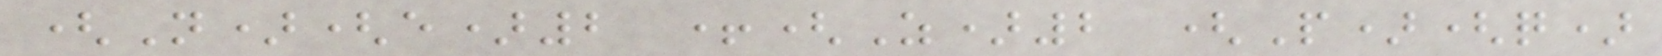(N)(e)2 +(Z)2 (P)(q)
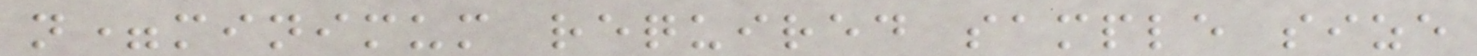n=minimum required sample size
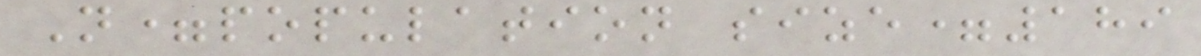N=population size=189
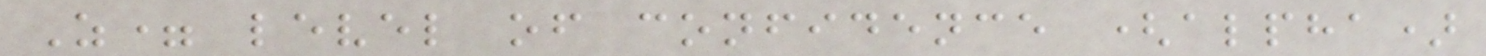Z= level of confidence (alpha)
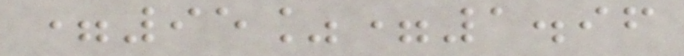=95%=1.96
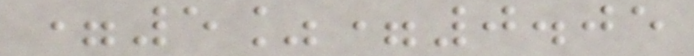=5%=0.05
